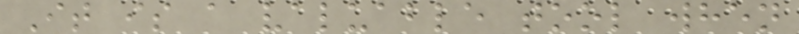It is a valuable tool when
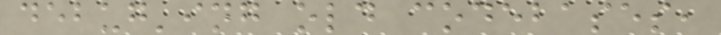debug'ing old codebases,
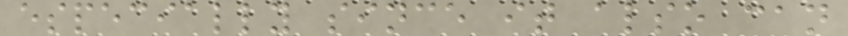especially since it also can
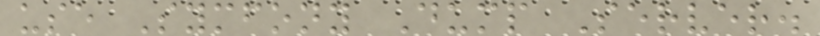use Symfony Dump Server.
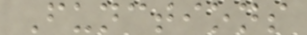Functions
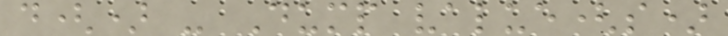d() - Dump value(s)
